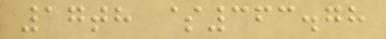17th $363.78
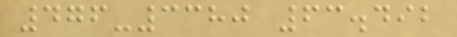476-3380 63.492
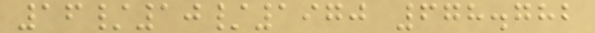16/10/1970 678.782
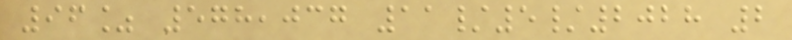96% 578,037 11/5/2028 2
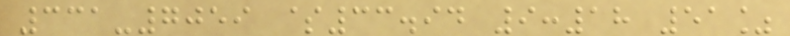331-7059 $33.94 9:18 51%
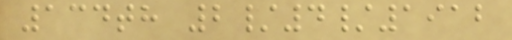134th 2/4/1912
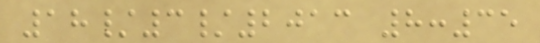18/3/2013 8:35
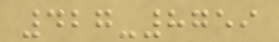427-8759
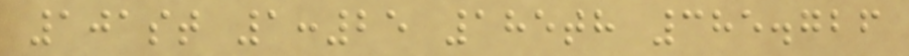101st 1:25 185th 385.726
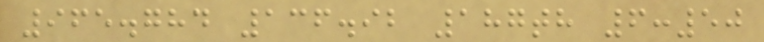965.784 136.92 187th 6:50
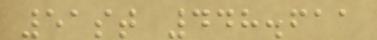51st 448.611
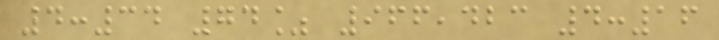4:34 74% 966,423 4:16
